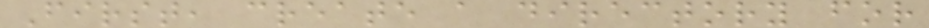First, create a directory for
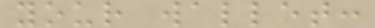your wallet:
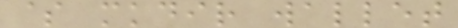$ mkdir wallet
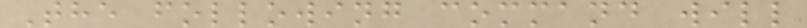The following command will
